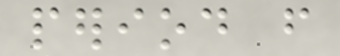period from
